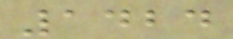1424
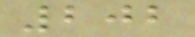202
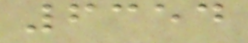6354
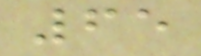65
